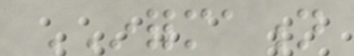INFORMATION
